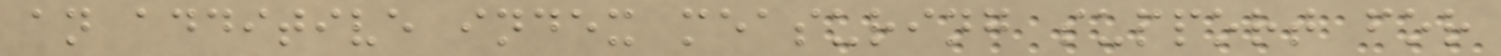an additive index measuring support for
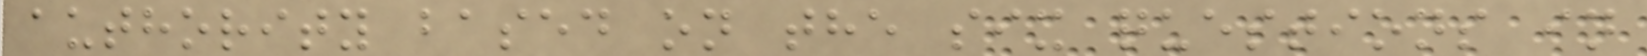authority based on the six questions in
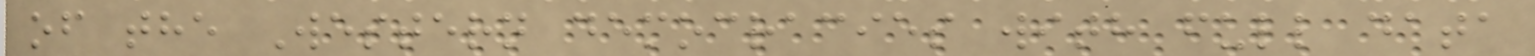of the Western democracies with full data
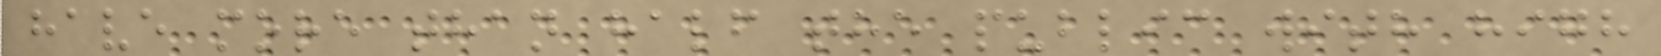have more than half the public with high
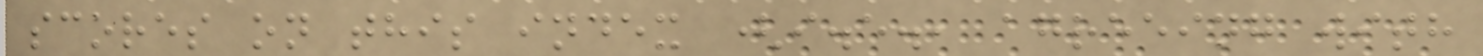scores on this index (i.e., agreeing with
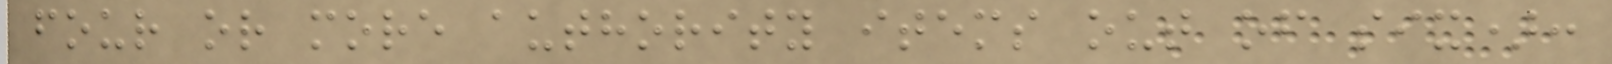four or more authority items out of six):
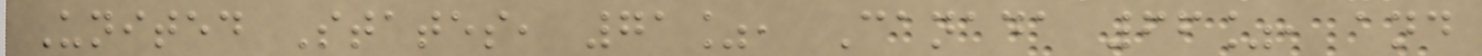United States, 71%, Canada 66%, and
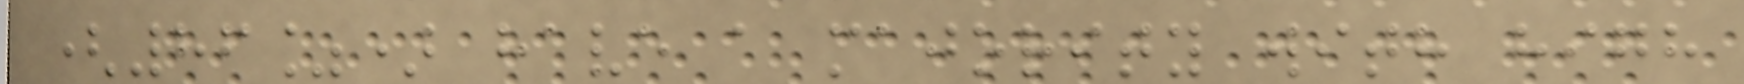(86%) have a majority with high
